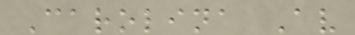Carolina Av
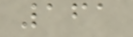161
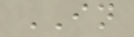IN
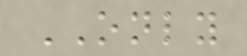ONLY
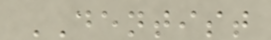DENTIST
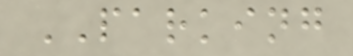PARKING
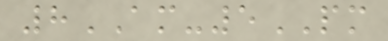8AM-5PM
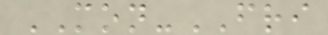MON-FRI
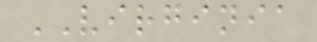VIRGINIA
